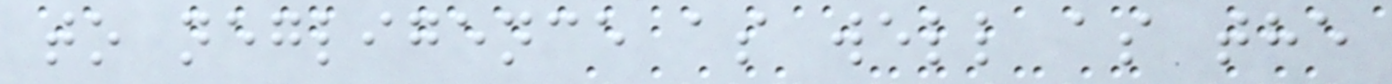to negligence as well as the
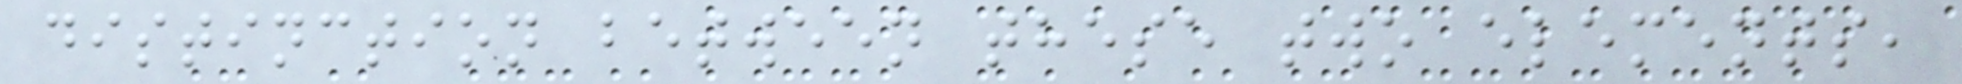distinction between these two elements,
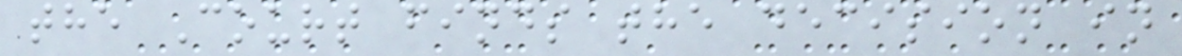the Court finds the decision in
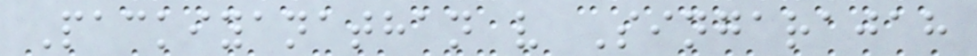Packiyanathan v Singarajah
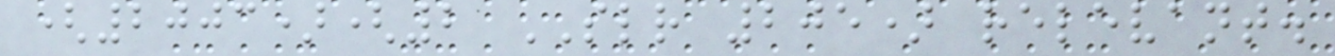(2003)(2 SLR 205) relevant.
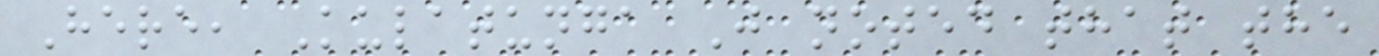Here, Kulatunga J noted that the
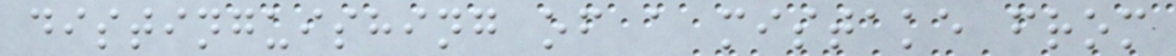distinguishing of a mistake from
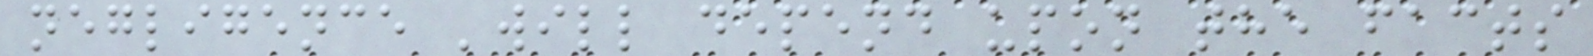negligence 'will depend upon the facts
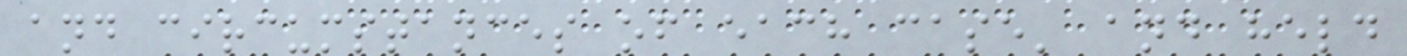and circumstances of each case' and held
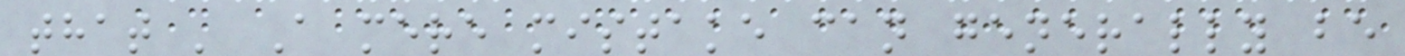that ' A mere mistake can generally be
